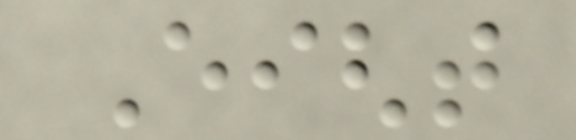Eight
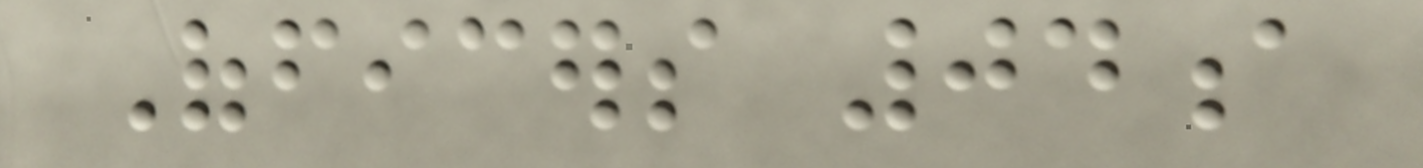Officers 04a
